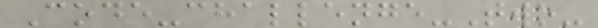Code-challenge-Two-
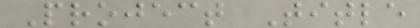Project Title
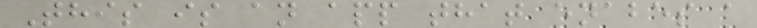This is an app that enabes a
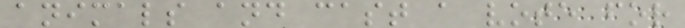animals and cast a vote for
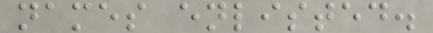names enlisted.
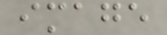image
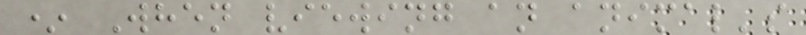* When viewing an animal's
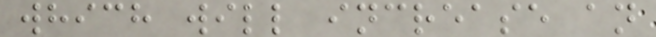which will increase an
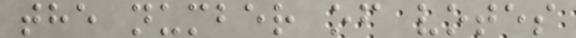the number of votes
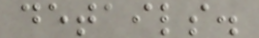details.
